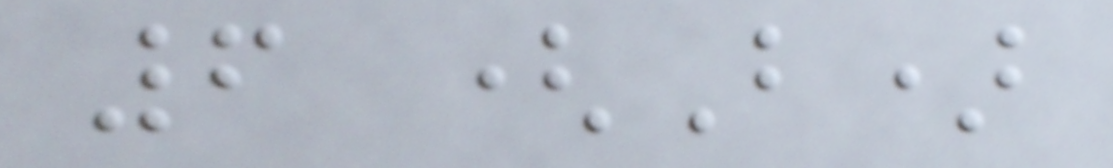6 (B)
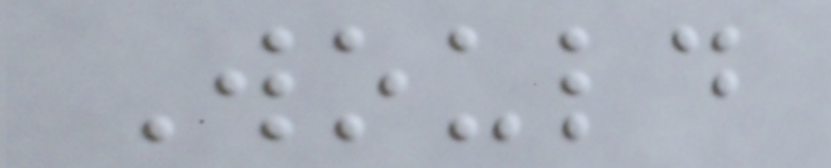Would
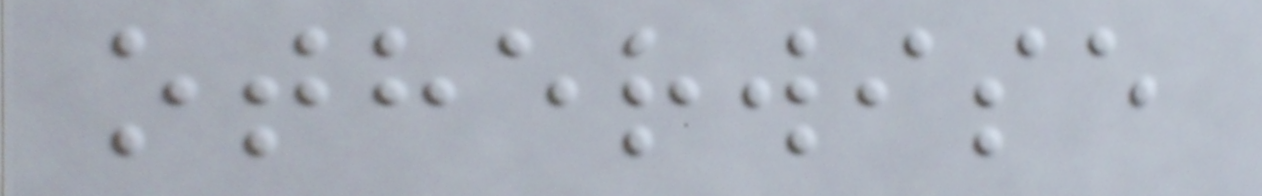otherwise
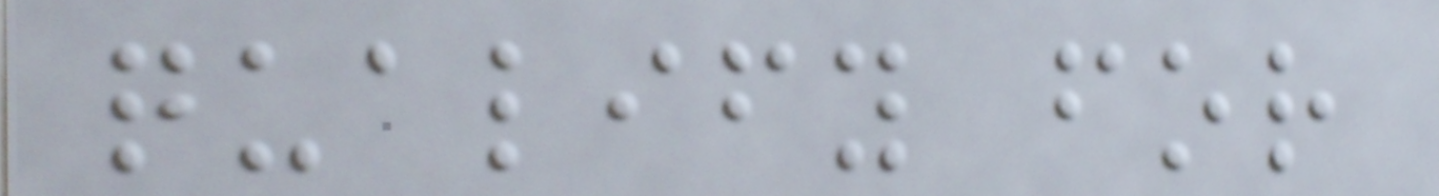qualify for
